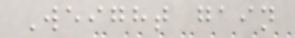Weight gain
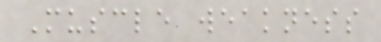Muscle weakness
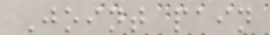Joint pain
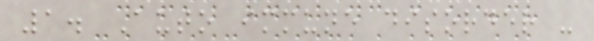1. Auto immune disorder -
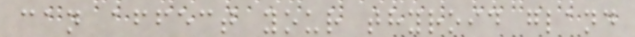can affect your thyroid gland
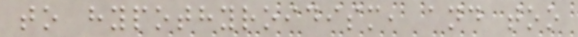to hypothyroidism, and too
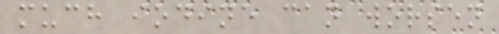much iodine can worsen
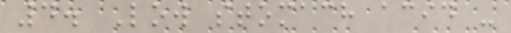4. Low stomach acid -
